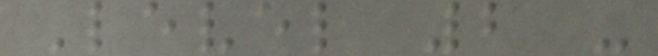Level 2 -
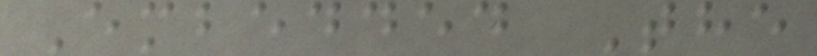Embedded The
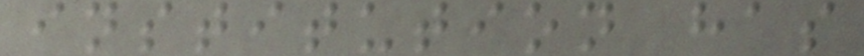institution has
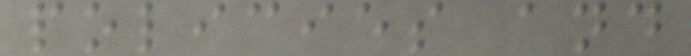policies and
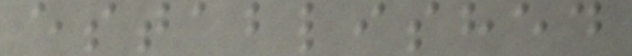established
